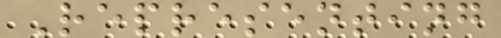Representing
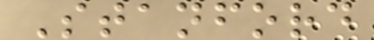Stanford
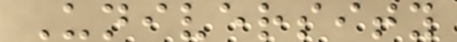University
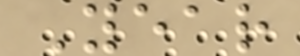Year
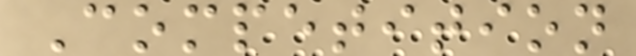Competition
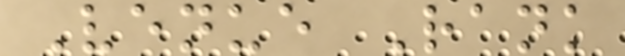Venue Rank
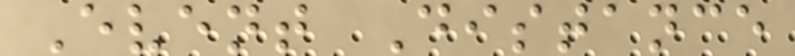Event Distance
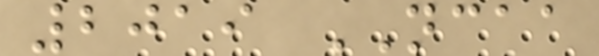2019 NCAA
